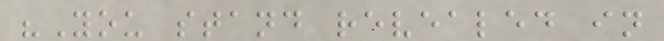"You stand revealed in
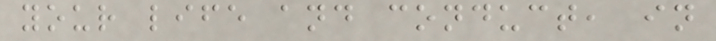your life and conduct, in
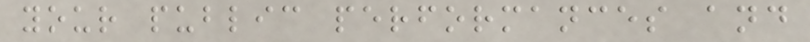your public performances and
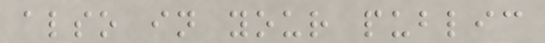also in your public
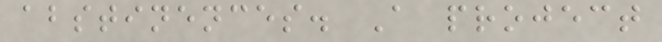abstinences. A project
